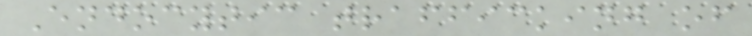Endocytic trafficking of
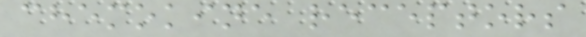chemokine receptors
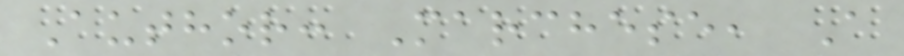Author: Marchese, A
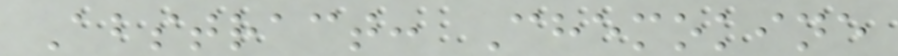Abstract: Chemokine
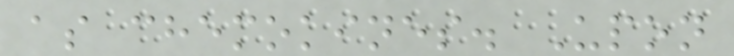as chemokines. Upon
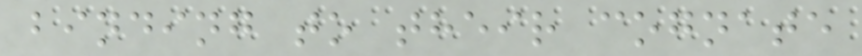binding to their cognate
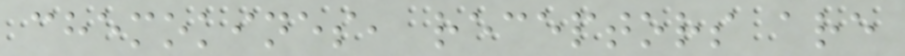chemokines, receptors are
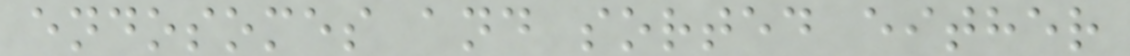endosomes and sorted either
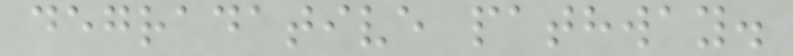degradative pathway.
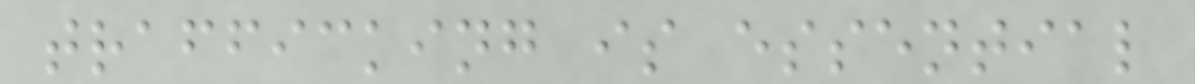trafficking is essential
